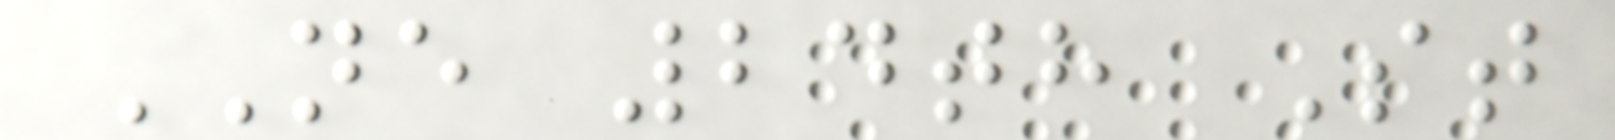NE 24th St
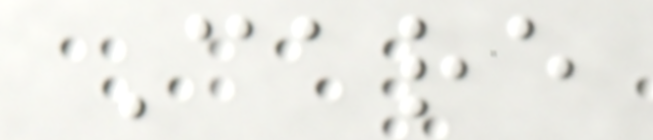Care
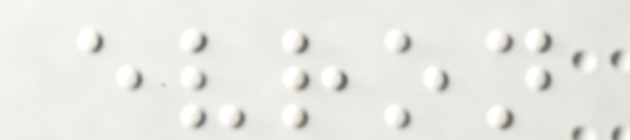evron
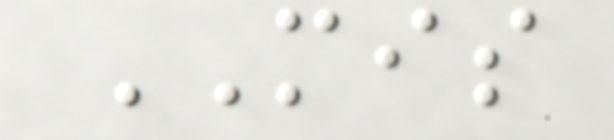MIS
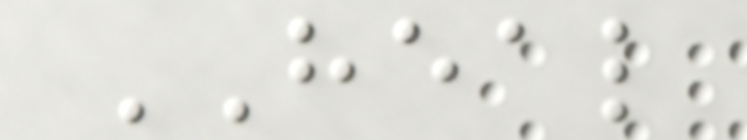HEAL
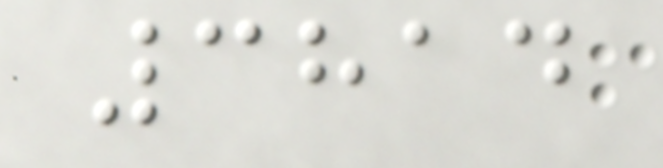3814
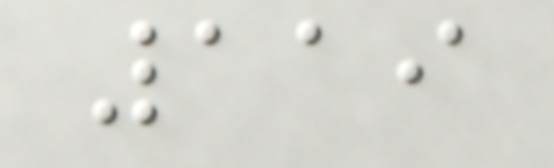119
